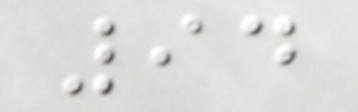94
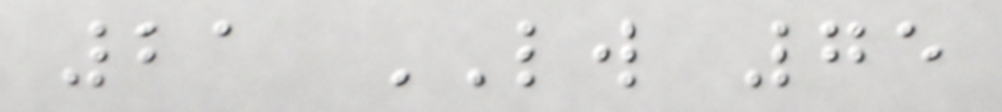21 LW 75
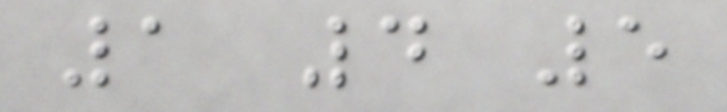1 4 5
